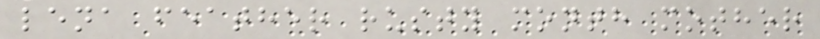lena feather rusty month mother
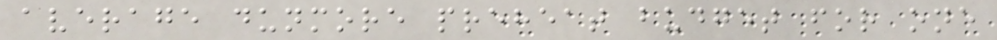average dunmore preheat budget for one
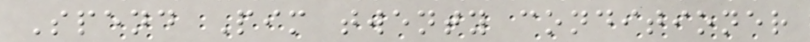Spend Pim twenty conditioner
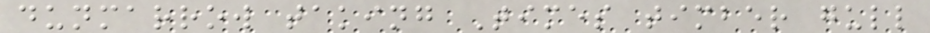dunmarrow taking Times timber gull
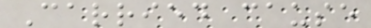Carried cause
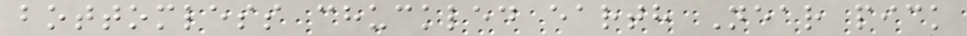bottomless chuckled earth Near pick
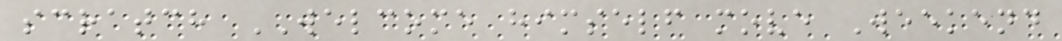scratch WELCOME himself move Weekend
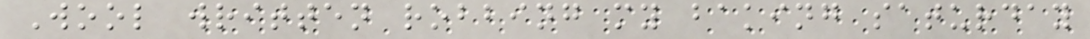Wool written robbing my baking saturday
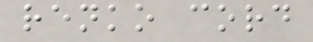renko cord
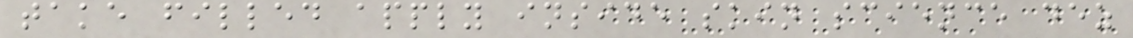take filled apply inside skin science dez
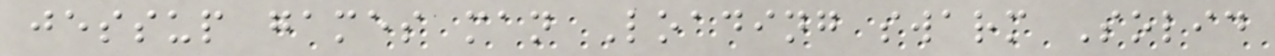jessup games man Loading swarm Solid
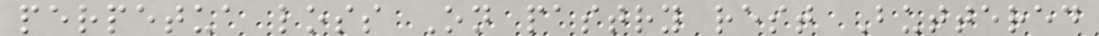perpetua loss On pastry rest Buttered
